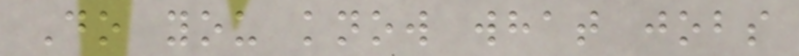Do you know what jobs
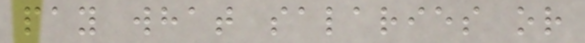pay what salaries or
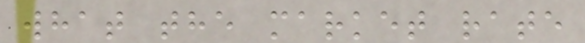what the market rate
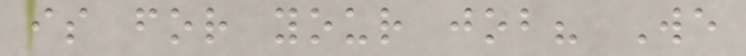is for your job? We
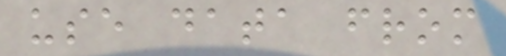use data from
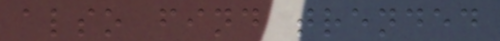also find trended
